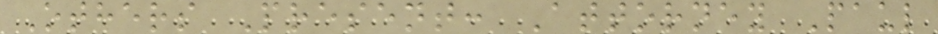Others Present: Attorney Paul
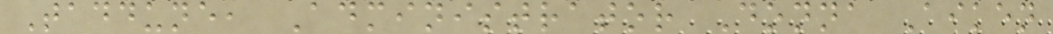Taddune, Administrator Donna Aiken
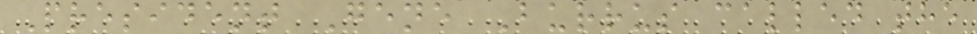President Gene Burrus called the
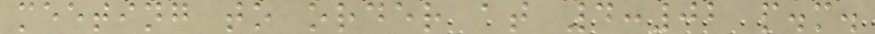meeting to order at 4:02 p.m.
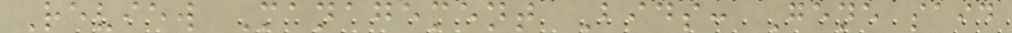Review Management Bids: Gene said
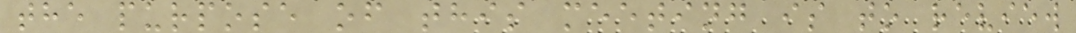the purpose of this meeting is to review
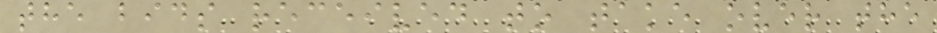the bids received to take over the
